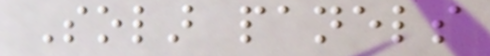Solar panels
